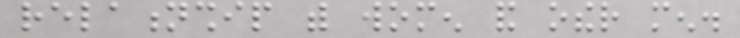relationship with women and other men.
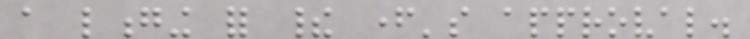a longing for their father's approval.
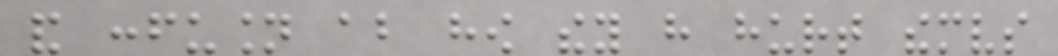and confusion about how they have hurt themselves
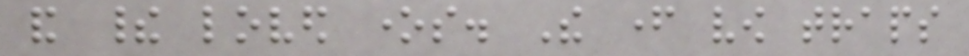and their loved ones. The father vow traps
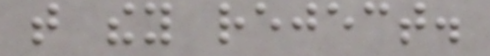that they reject.
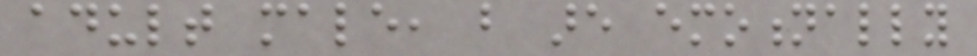adult male, but are emotionally
